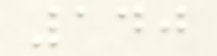140
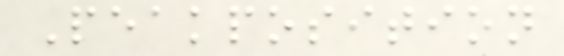Peakposition
